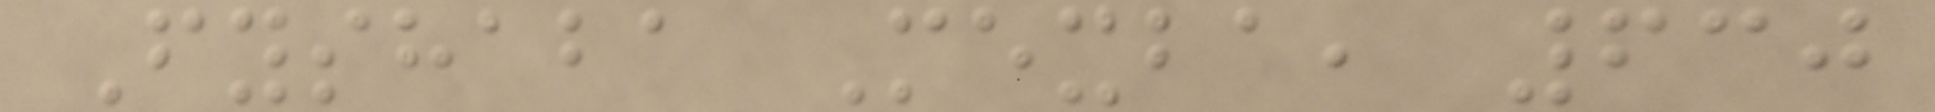Fyshaba Mexba, 630
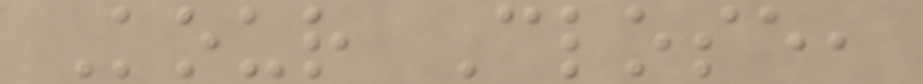Kour Close,
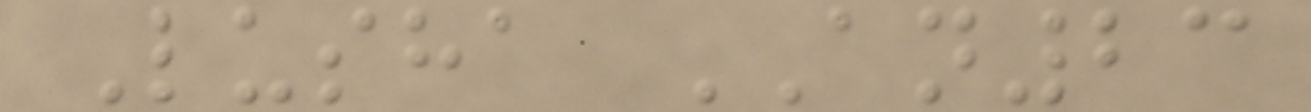Lusha AN23
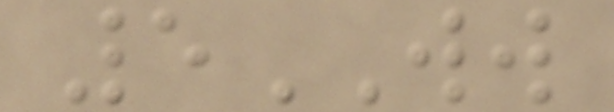5WW
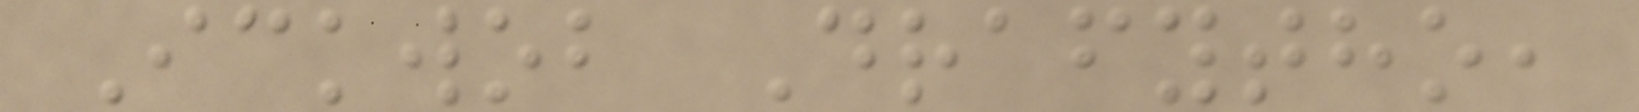Ickwob Drafytho,
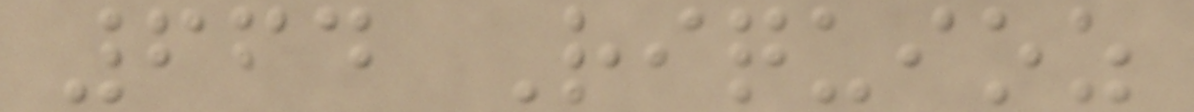664 Riquioz
